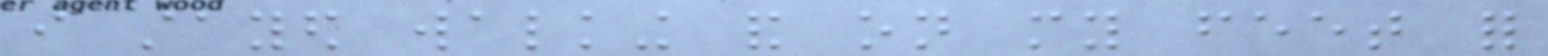i stayed walking and on my feet for
